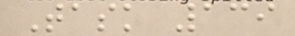Task 139
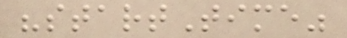"startTime"
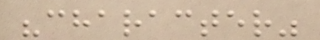"character"
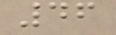46
